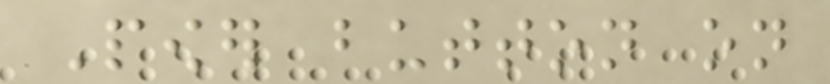Power button on
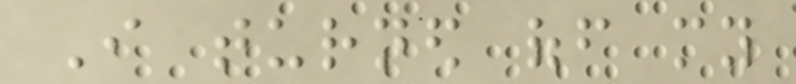I turned off my
